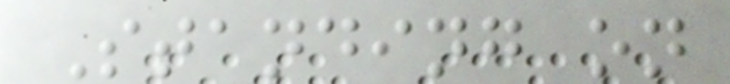Standing on
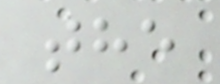the
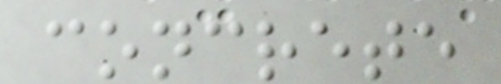concrete
